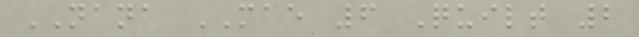NANA MAE 6 Quilt 2
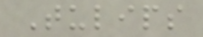Tulips
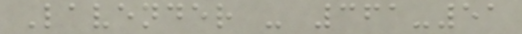Lavender - 361-51
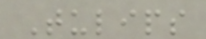Tulips
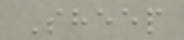Sheep
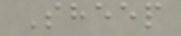Sheep
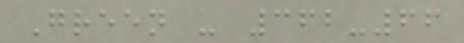Green - 362-66
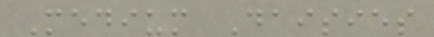Medium Daisies
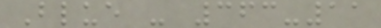Blue - 363-11
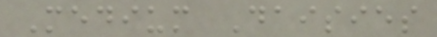Medium Daisies
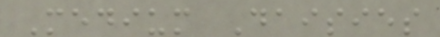Medium Daisies
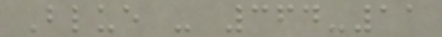Blue - 364-11
